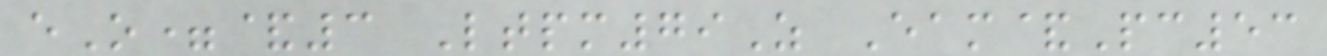eO=&3 Ltpm79Z Eam&Pc53
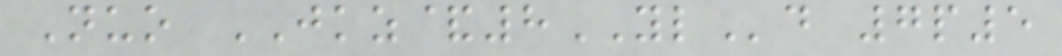Nuo JKZ&8YLd 7p5
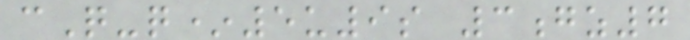cQ-q*5u9s 3gz7
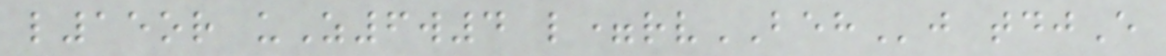l15or uZ6w4 l=rvBEHj tdjE
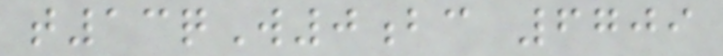t13qW0bc 6709
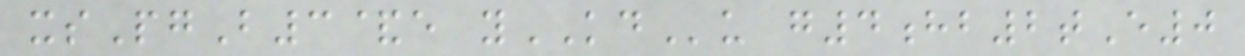xsPgB3&e yKDu g4hb2tE0
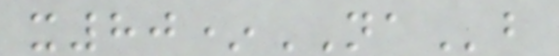x80*NAb
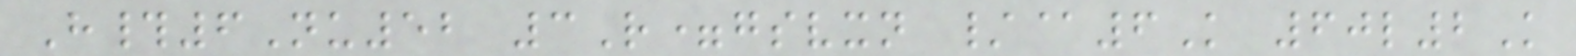H#6Nu52 3R=gsvxn /@6K 60l2K
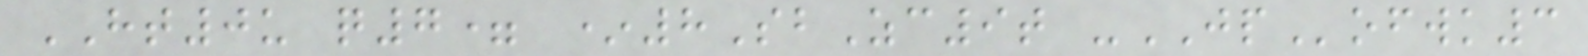HT0u q7= *8SbZc9t -JPofwk3
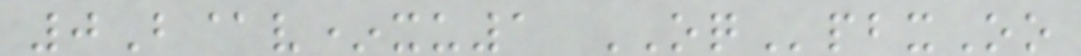0B@v*xu1 OQpbxOo
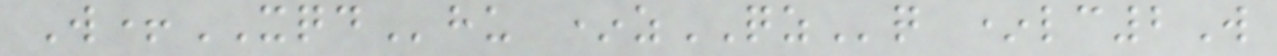W+XQDhu *zQZq *lc2W
